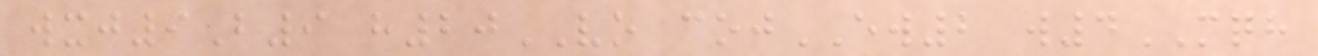wxj9B9 h20VO cojEW2 w4MQH
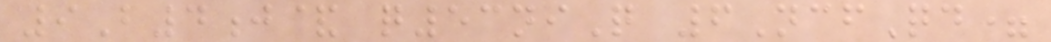9B4j& q53niQ 6NcfQd=
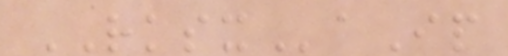RKSXaIp
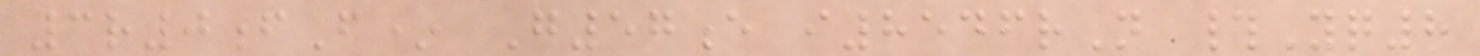3r0fF* G57e i8546rN #Yq8
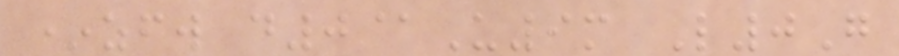*zfw d0@U9m L0G
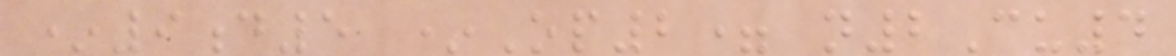*9d5 *Op2= n2Cu4
